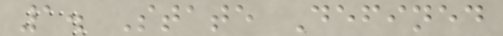1. State Defined
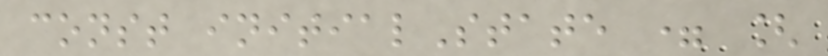const initialState = [
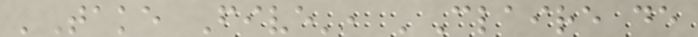'Take Five', 'Claire de
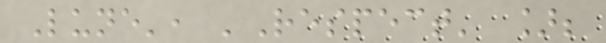Lune', 'Respect' ];
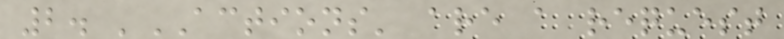2. 'ACTIONS' are a request
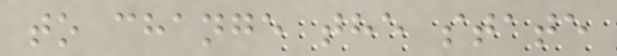to change the state
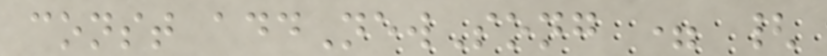const addNewSong = {
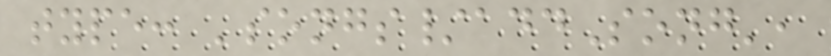type: 'songs/addSong',
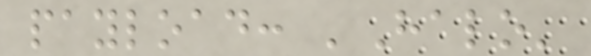payload: 'Halo'
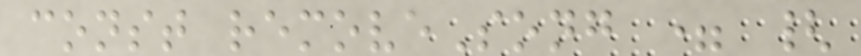const removeSong = {
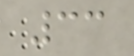33
